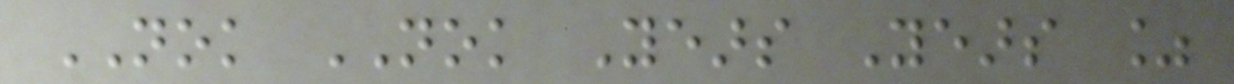NOK NOK Years Years %
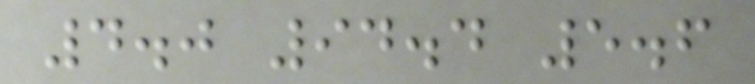4.0 94.4 5.6
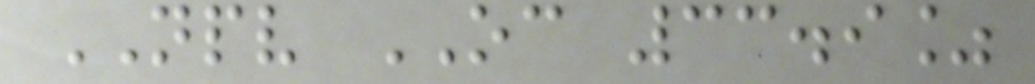NPV OC 33.9%
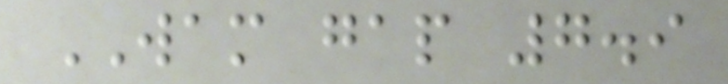WAM gap 7.9
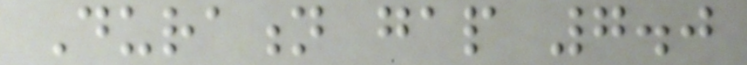Duration gap 7.0
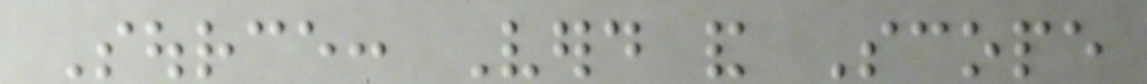Source: Verd and Scope
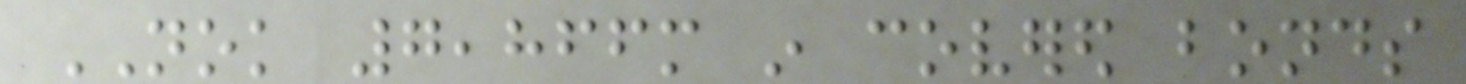NOK 7,866m in covered bonds
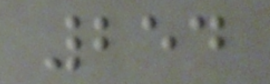254
